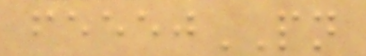feeejPN
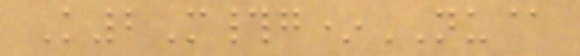K2M#g*NU@
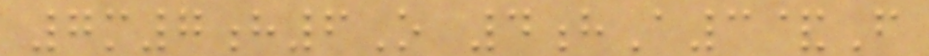7m7h6O 4hA3&F
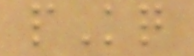pKq
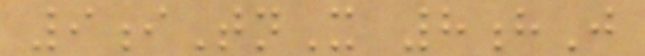9iTnX 8hJ
